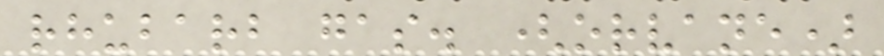rhubarb gas. (orvane)
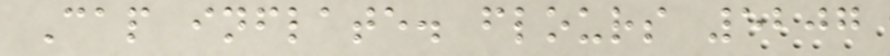Cap inflate. flours 5207
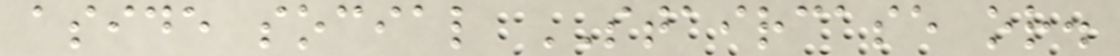aside social STAIRCASE or.
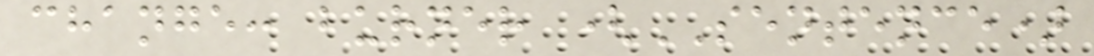change: burner (SENTENCE)
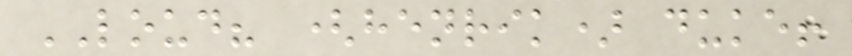LOUD? (henrik) duke!
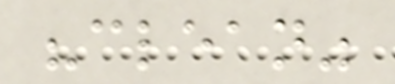"clean"
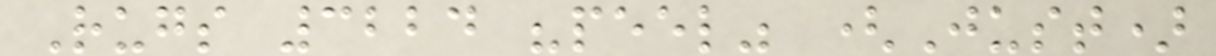Rugs 3224 "peel" (Just)
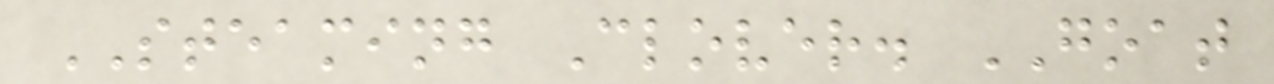STEAMING Clover. GOAT
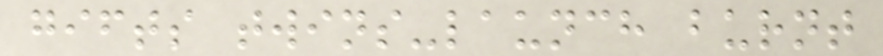gifts twins-launch burnt
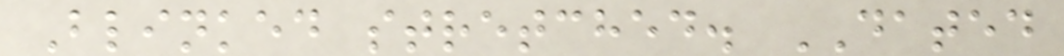Blinked stretched. DATED
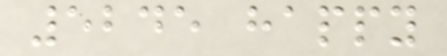5245 happy
